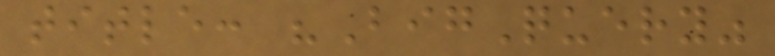title: "BigQuery"
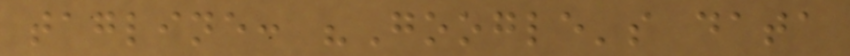tagline: "Google's data
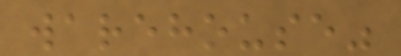warehouse"
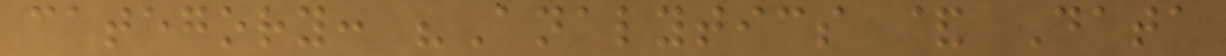category: "Analytics & Data
